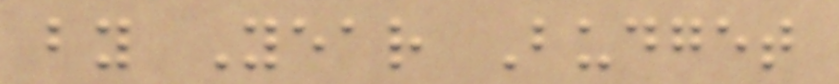by Year Budget
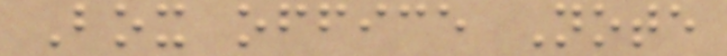Box office Note
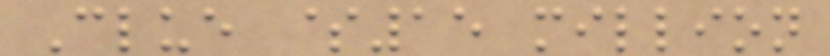Clue $15 million
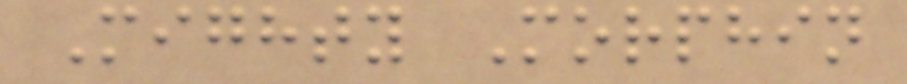Mighty Morphin
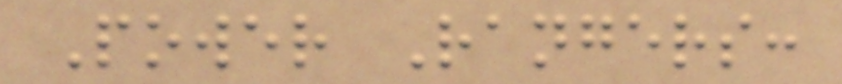Power Rangers:
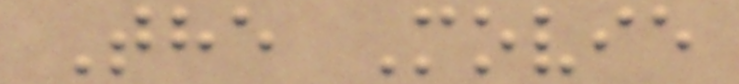The Movie
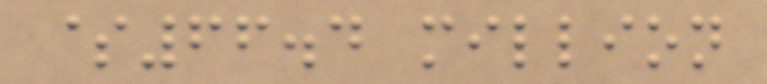$66.4 million
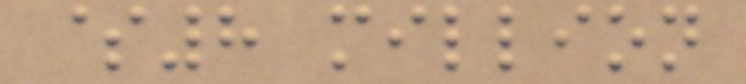$8 million
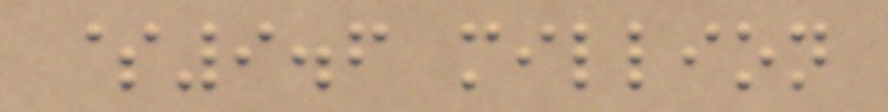$9.6 million
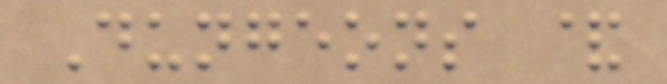Dungeons &
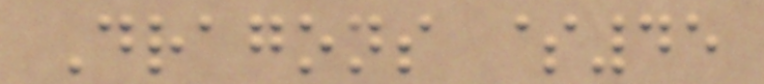Dragons $45
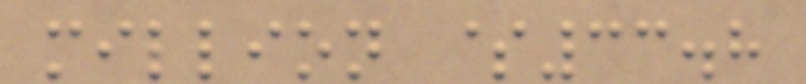million $33.8
